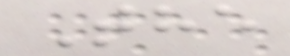The
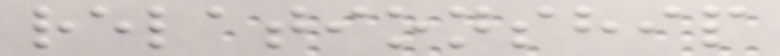relationship
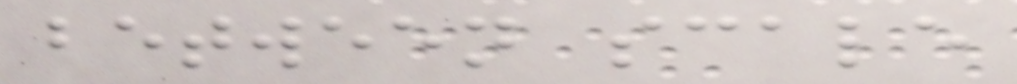between scale
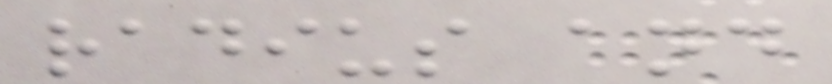radius and
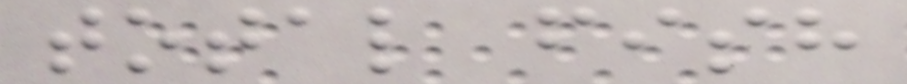total fish
